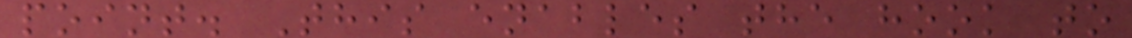point. This enables the hook to
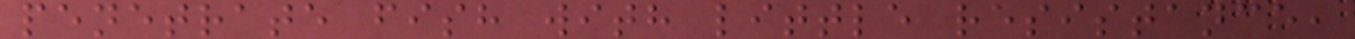penetrate fish with little resistance,
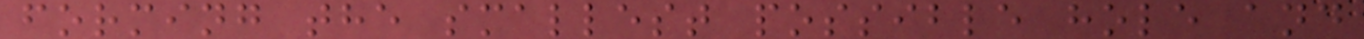forming the smallest possible hole and
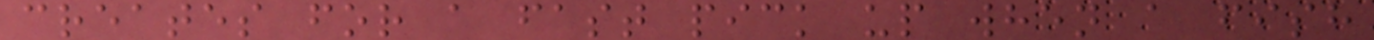creates for a fast pick up when a fish
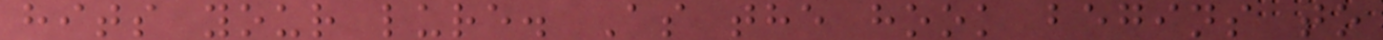hits your lure. As the hook begins to
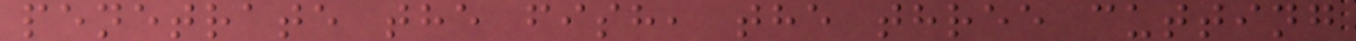penetrate the fish, the three cutting
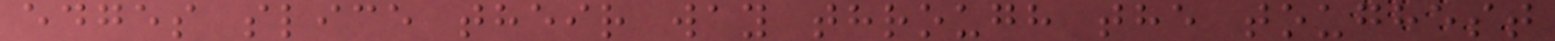edges slice their way through the toughest
